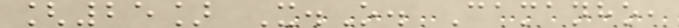[25] X.O. Camanho,
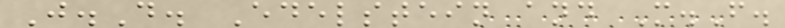J.D. Edelstein and M.F.
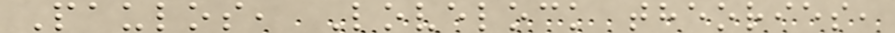Paulos, Lovelock theories,
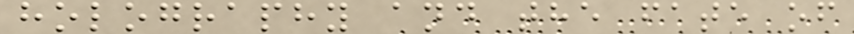holography and the fate of
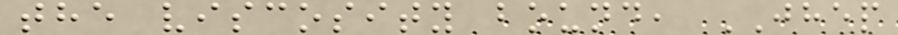the viscosity bound, JHEP
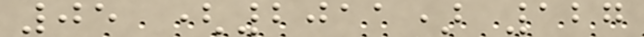05 (2011) 127
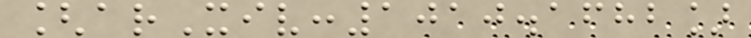[arXiv:1010.1682]
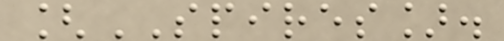[SPIRES].
